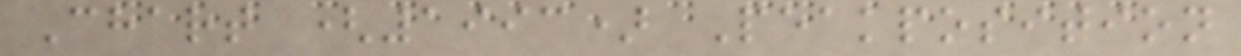Chart (1993) Peakposition
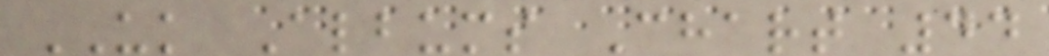UK Albums Chart 44
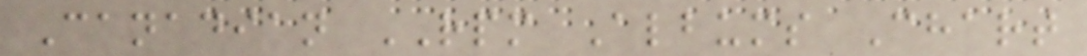Canadian RPM Albums Chart
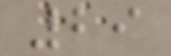29
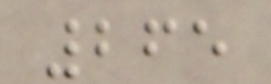265
